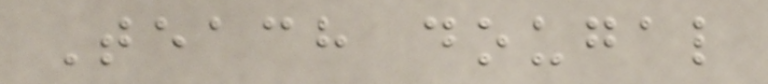Teach dougal
